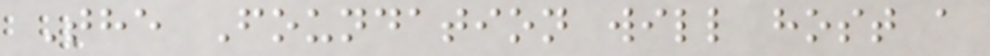The Foundation will host a
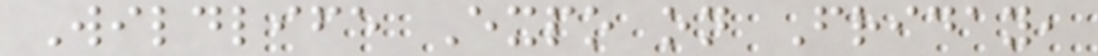Wildlife Expo on Friday,
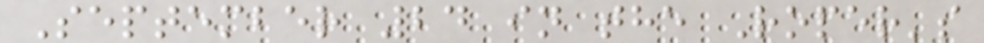September 24 in the Roper's
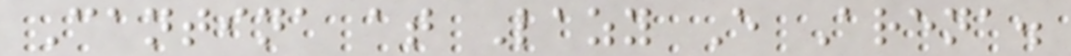Cantina at Lazy E Arena.
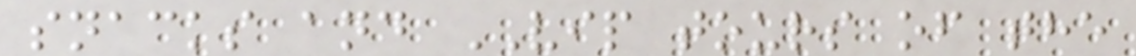snacks and VIP tours of the
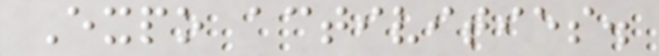Expo activities.
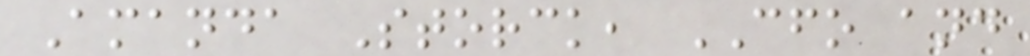Amanda Storck, CFO and
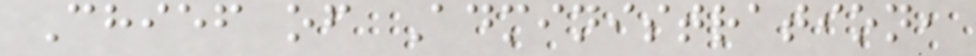Chief of Administration,
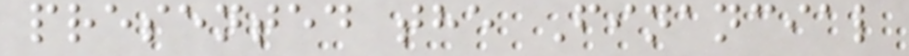presented the Financial
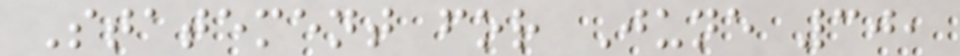Statement for June 30,
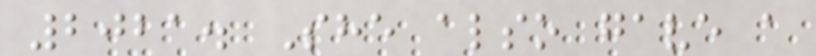2021. She also gave a
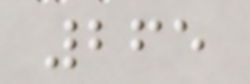265
